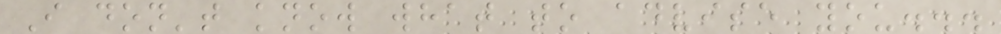I don't know what to advise you...
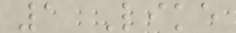1 Like
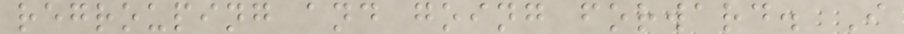regrouping and going forward. I
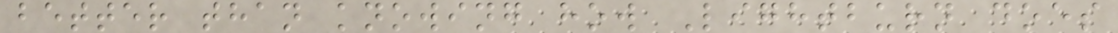better than knowing how Lightburn does
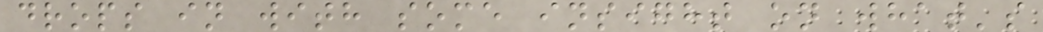drops in with some insight on what's
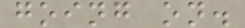going on.
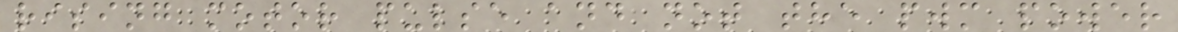rising motor pulse and not the pwm power
